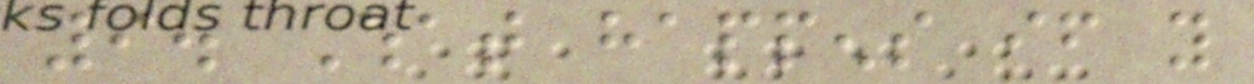9. What happens if you
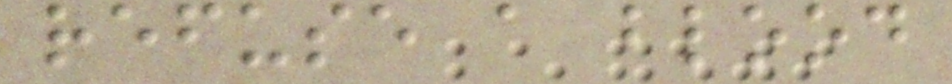refuse a blood
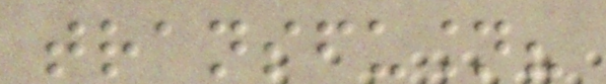transfusion?
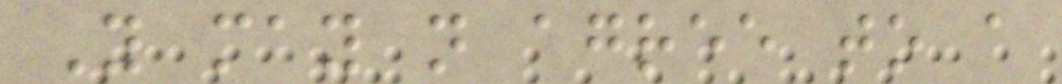You may not agree to a
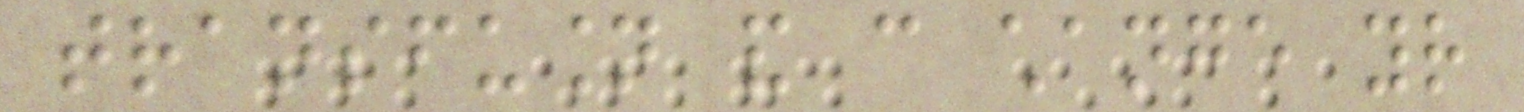transfusion and can change your
